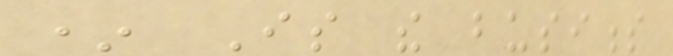* Is the business
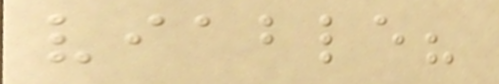viable?
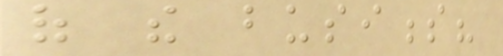of the business?
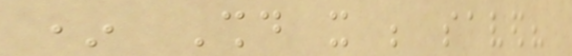* Should it be saved?
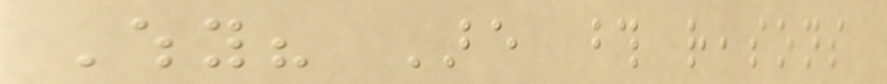Why? Are those reasons
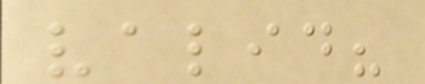valid?
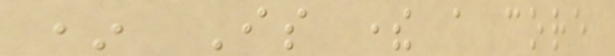* Is there a core
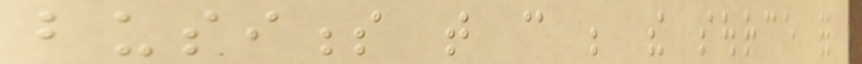business that can be the source for
